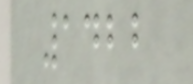1422
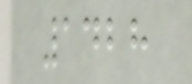1428
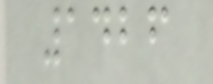1426
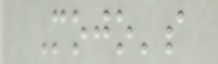Mojo's
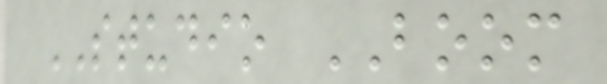STUDIO BOOM
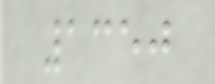1350
